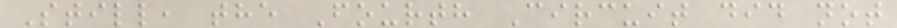Still, the Fourth Circuit did not
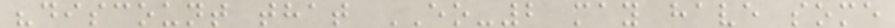"discount that EO-2 may have some
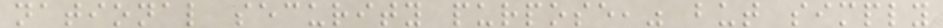national security purpose," but simply
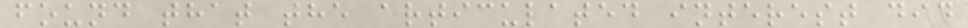found that the articulated interest did
